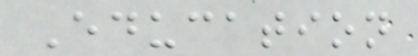Education
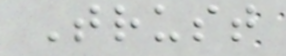Trust
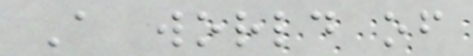A world of
